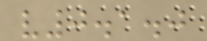v0.1.0
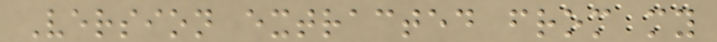Version extracted from my
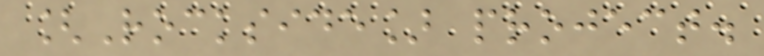[Rockside] project.
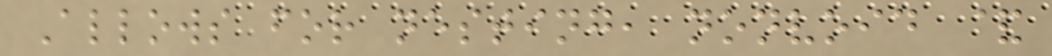Allows for nesting, nonvoid &
